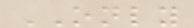ONLY
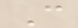C
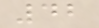42
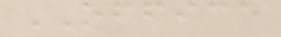OFFICE
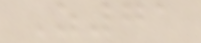Z71
